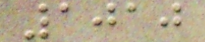1010
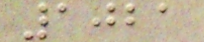1021
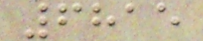6815
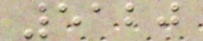5120
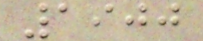1900
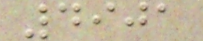4901
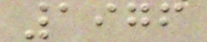1976
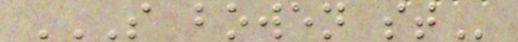S BOWEN ST
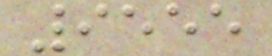9555
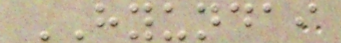HYUNDAI
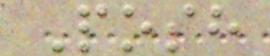Posh
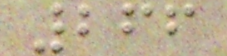266
